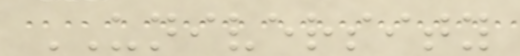UNIVERSITY
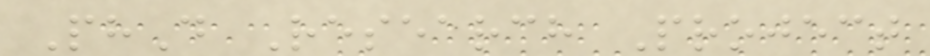PhD Research Project
